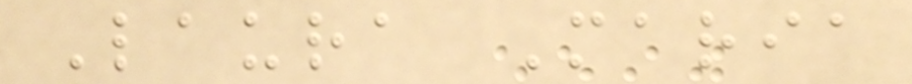Laura Maria
